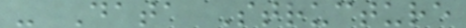- Data Structure
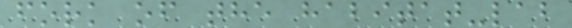fork of the habitat-lab
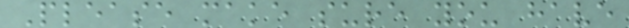Please make sure you have
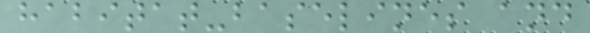habitat-baselines and
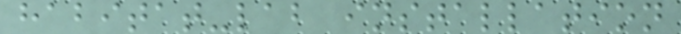habitat-lab installation
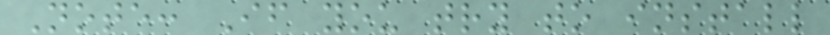Note: If you try to install
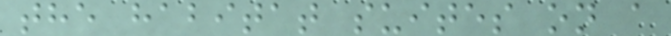the habitat suites on a
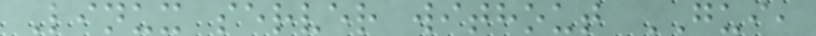Linux server without GUI,
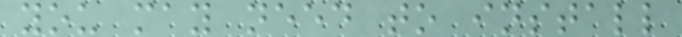you may need to install
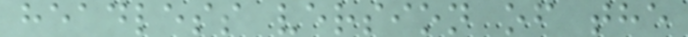headless version of the
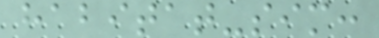habitat-sim:
